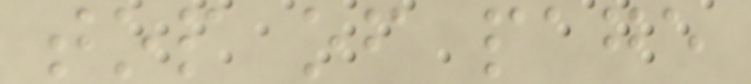top of page
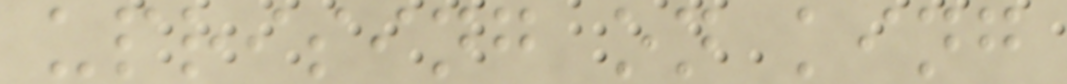uprising on king
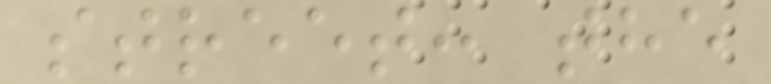street: the
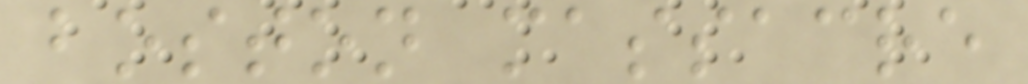boston massacre
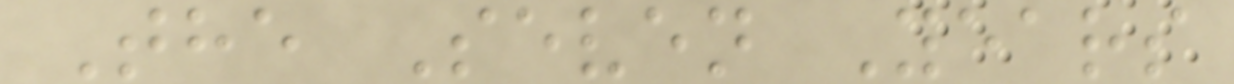The Seven Years
